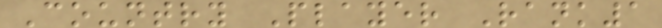Country Player Rank1
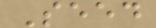Seed
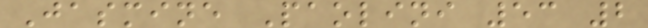Jasmine Paolini 53 2
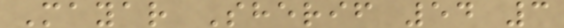Mayar Sherif 54 3
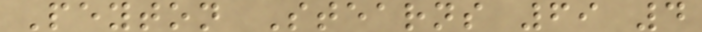Peyton Stearns 69 4
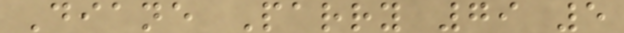Diane Parry 79 5
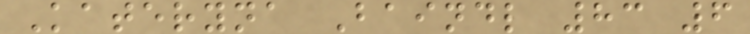Kateryna Baindl 83 6
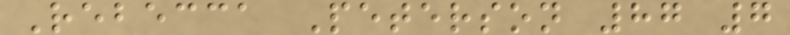Rebecca Peterson 87 7
